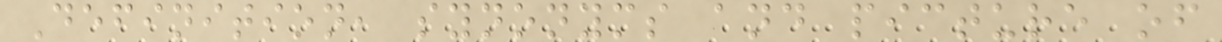Definition, synonyms and picture of
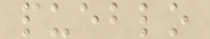pueblo
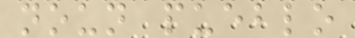noun pueblo
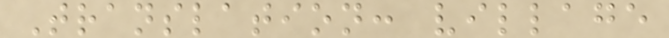Translation: village
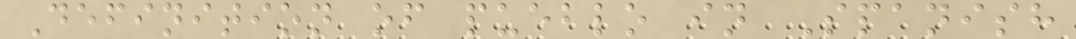Definition of pueblo in Spanish
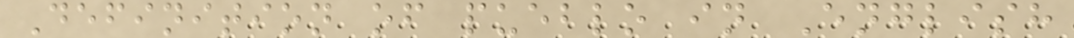Definition of pueblo in English
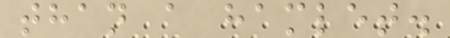than a hamlet.
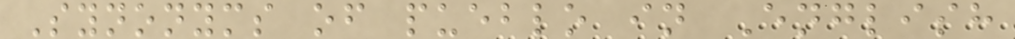Synonyms of pueblo in English
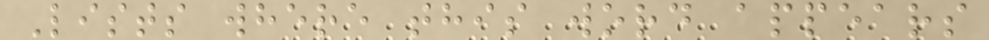Lists where this word appears
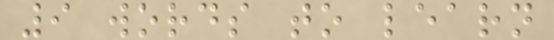9 words to learn
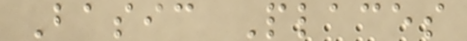Basic Places
